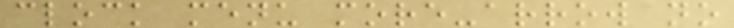clock menu more-arrow no
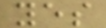yes
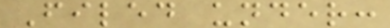Filed under:
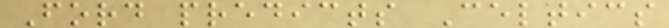Ford predicts Celtics
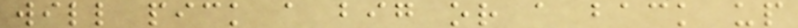will pick a big or a back up
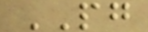PG
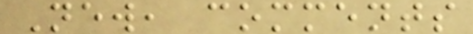New, comments
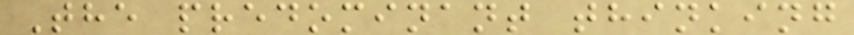The predominant thinking
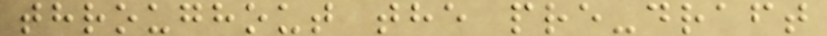throughout the pre-draft
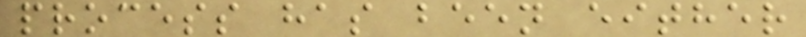process has been either
